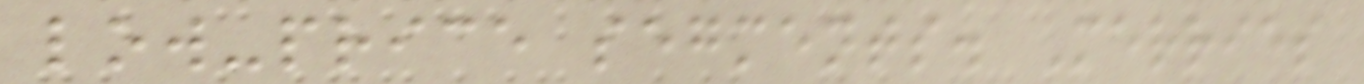low-price segments. Merries
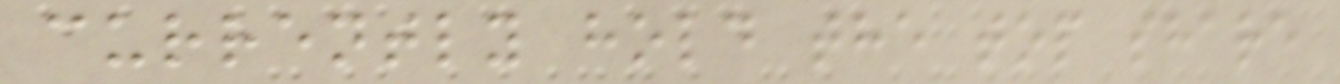currently hold the top share
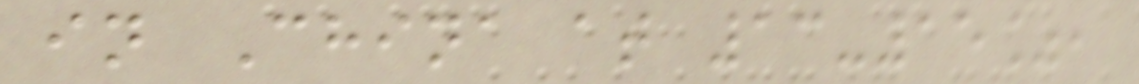in China at 13-15%,
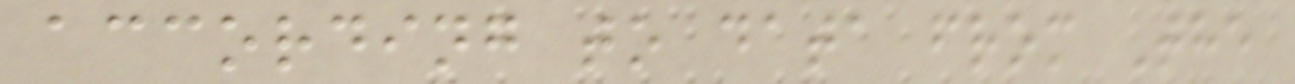according to data from The
